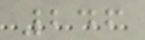246
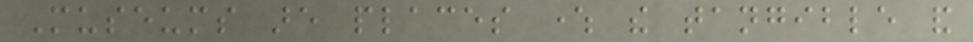Museums are places where the tangible and
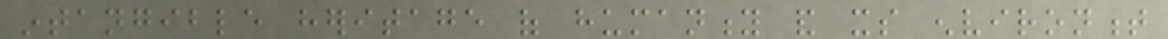intangible heritage of humanity and its environment
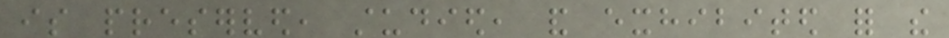is preserved, studied, and exhibited for the
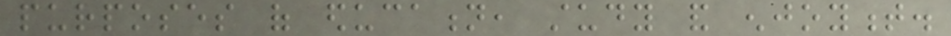purposes of education, study and enjoyment.
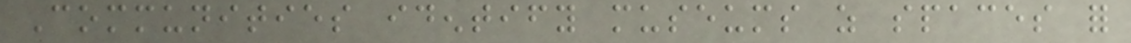Communities identify museums as spaces for
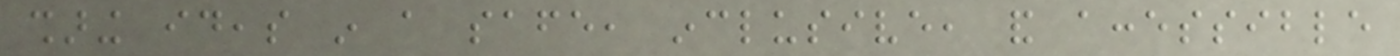sharing ideas in a safe, inclusive, and accessible
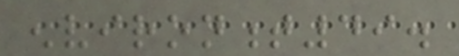environment49.
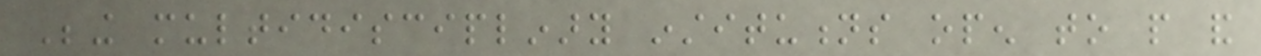Being multidisciplinary institutions open to people and
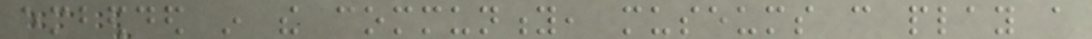embedded in the community, museums can play a
